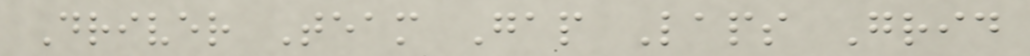Driver Team Gap Laps Grid
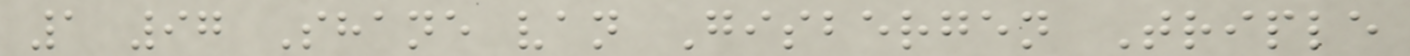1 97 Shane van Gisbergen Triple
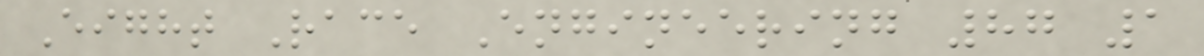Eight Race Engineering 87 1
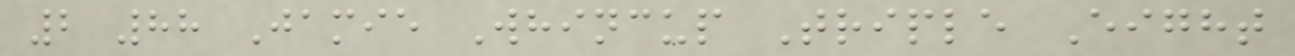2 88 Jamie Whincup Triple Eight
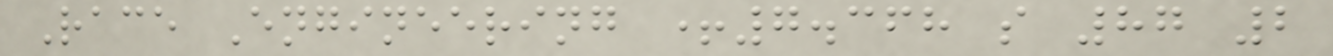Race Engineering +7.368 s 87 2
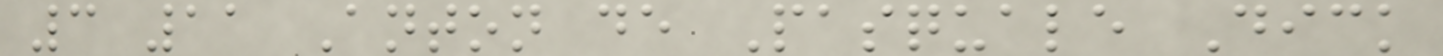3 11 Anton de Pasquale Dick
